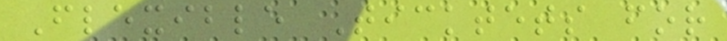Flexible Ticktets for
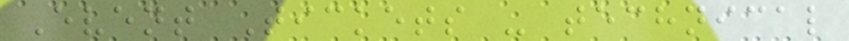Event Tickets - technical
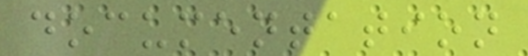documentation
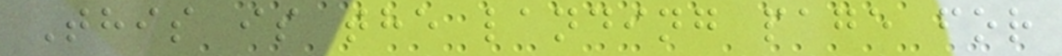This is the landing page for
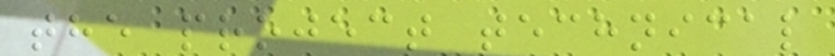the project technical
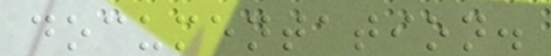documentation.
